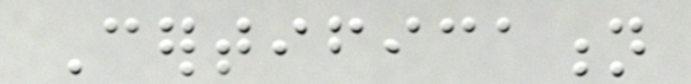Certification
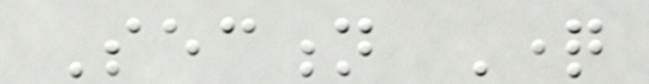Section Question
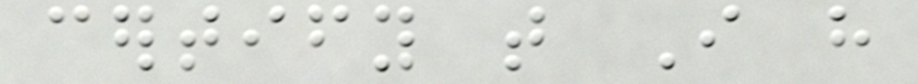certify that I have
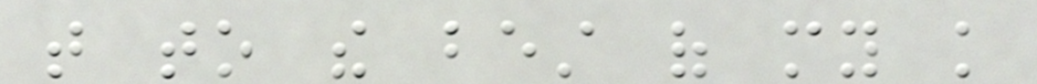that to the best of my knowledge
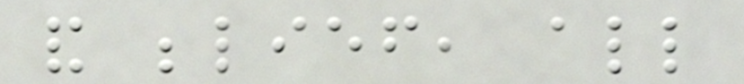and belief, all
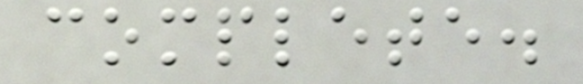complete.
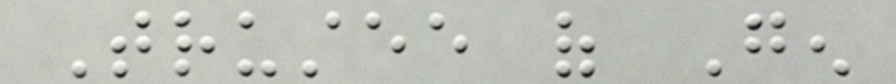Trustee of Gen
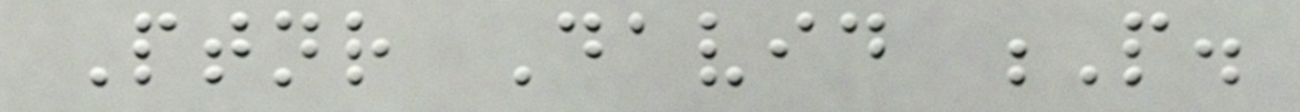Ptnr David P.
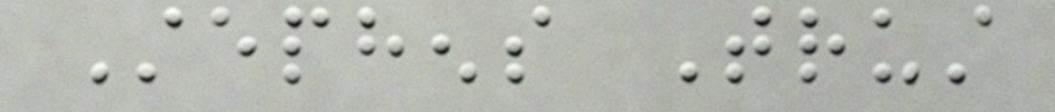Stephens Trust
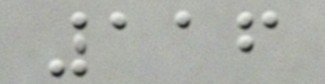116
